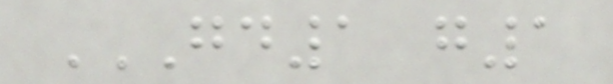GD1 G1
